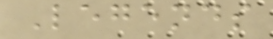Legends
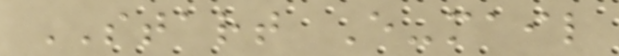START E-mail
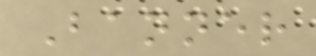Banner
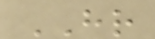HR
